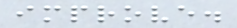improve.
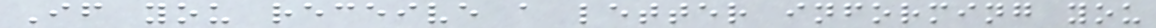If you receive a letter informing you
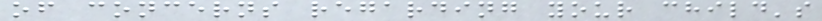of concerns regarding your child's
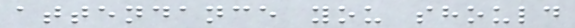attendance you should
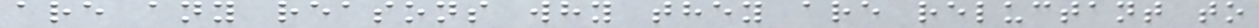are any reasons why they are reluctant to
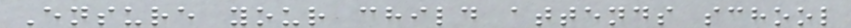Ensure your child attends school
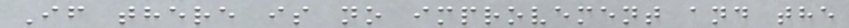If there is no improvement and the
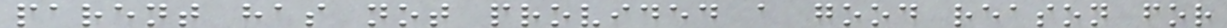parent has not provided a good reason for
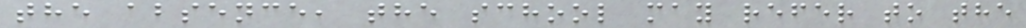the absence, the school may refer to the
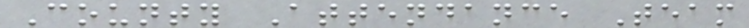County Attendance Team
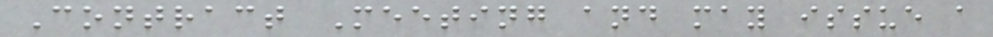Contract Meeting and may issue a
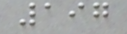197
